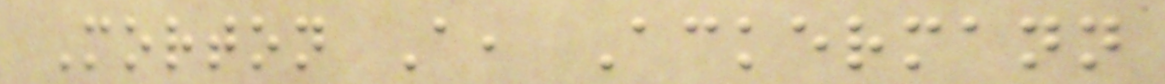Morton A, Ackermann
